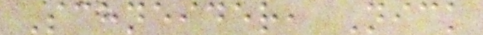Schneider, Nick
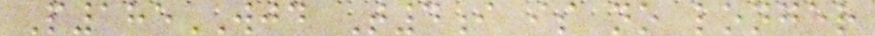P185WJD T4i is no longer
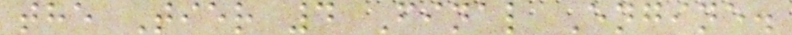the Tier 4 Final Engine.
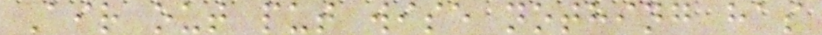Air out put wise nothing has
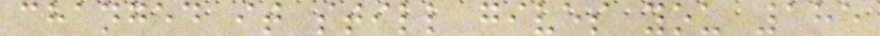changed it still gives you 185
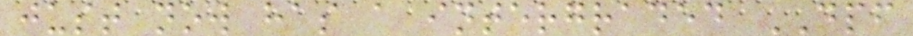just now has a intergraded DPF
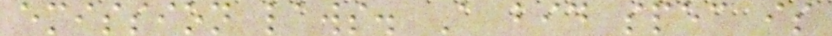emission laws. A bid spec is
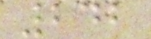242
